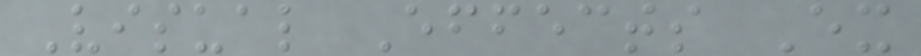Visual Effects Ex
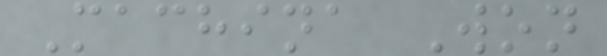Machina Won
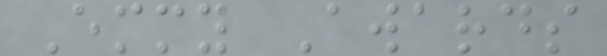Emmy Awards
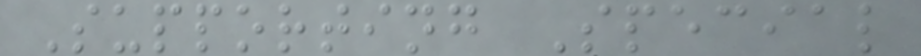Supporting Special
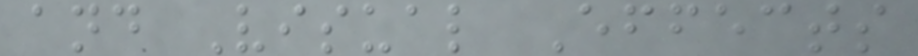and Visual Effects
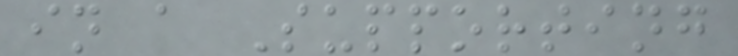in a Supporting
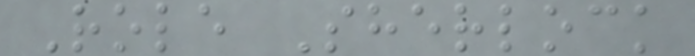Role Sherlock
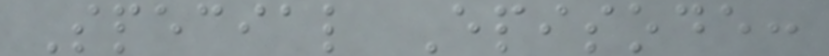Special Episode:
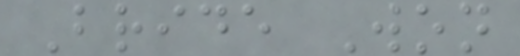Bride Won
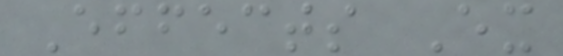Effects Ex
